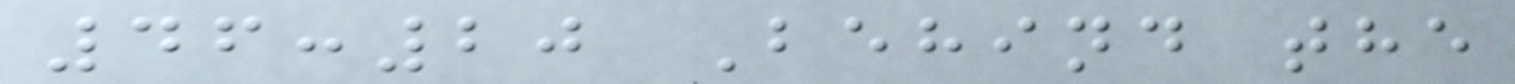46:20 Behind the
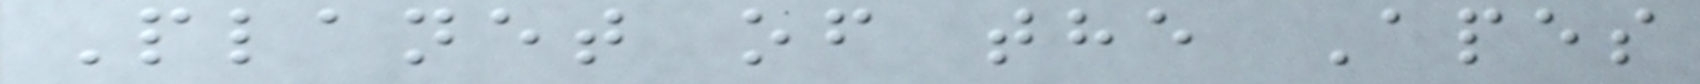Planet of the Apes
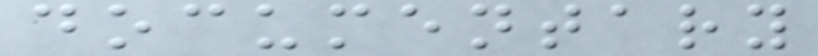documentary
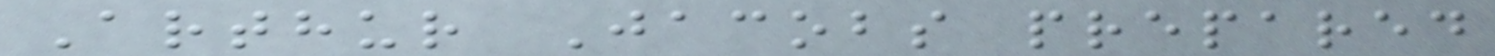Arthur Jacobs prepared
